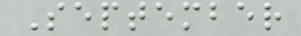September
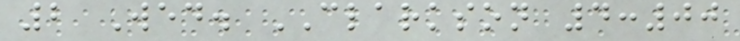2 Wed. CLARKSON 4:00
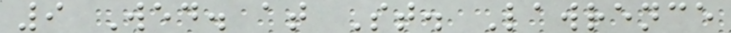9 Wed. at St. Lawrence
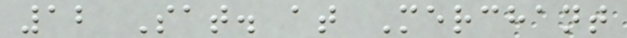12 Sat. at Merchant
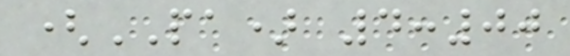(PA) 4:00
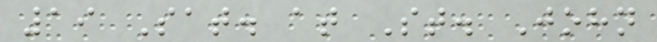19 Sat. at St. John
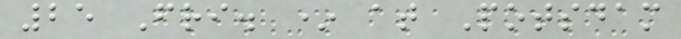25 Fri. * at Potsdam
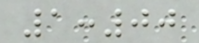1:00
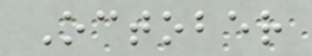October
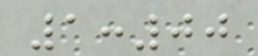1:00
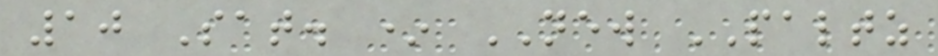10 Sat. * NEW PALTZ
